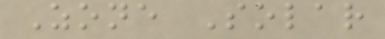Zone Solar
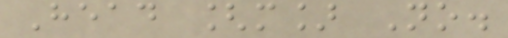Head [m] No.
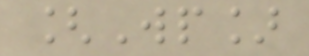[Wp]
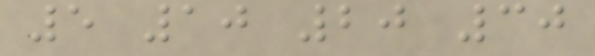5 10 20 30
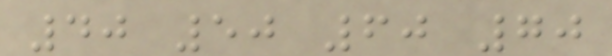40 50 60 70
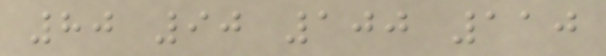80 90 100 110
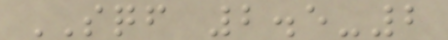SQF 2.5-2
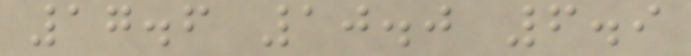17.6 10.0 6.9
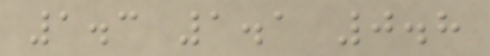1.3 1.1 0.8
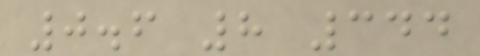0.6 8 344
